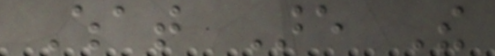What Are The
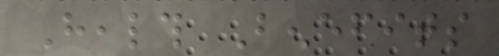Health Benefits
